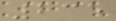235
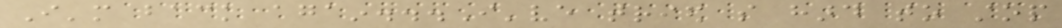I'm back again...I've tried so hard to stop
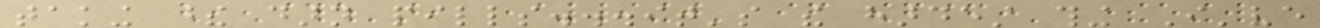taking these darn pills...it's the hardest thing I've
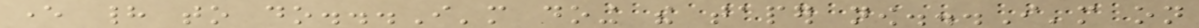ever had to do...I'm doing the taper now...I'm on
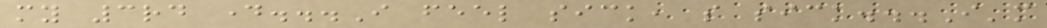my 3rd day...I feel sick, so sick...I'm
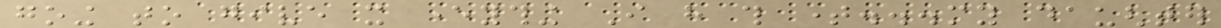going to give it everything I have this time...my daughter
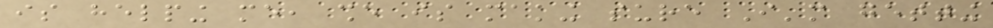is helping me, she is making sure I'm getting
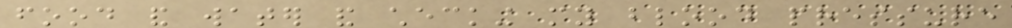food and water and checking my blood pressure
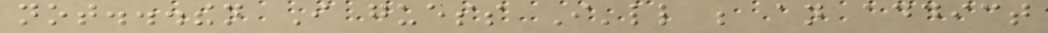not...then I guess I'll be an addict
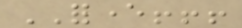FOREVER!!!
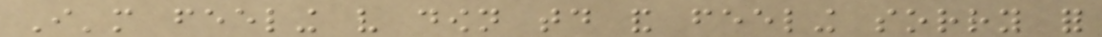I'm feeling very down today and feeling sorry for
